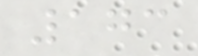173
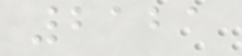2121
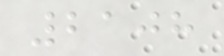2108
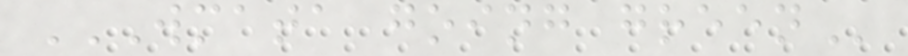WMATA GOING GREEN
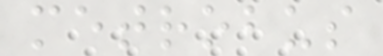metrobus
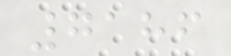7186
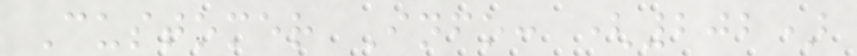Customer Info: (202)
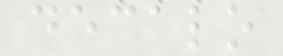decalo
